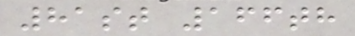81st 166th
